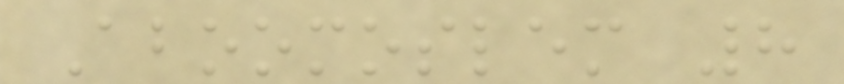Aboomoslem 8
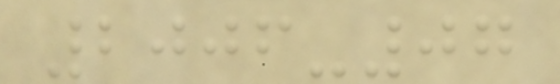2006-07
